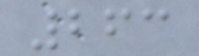263
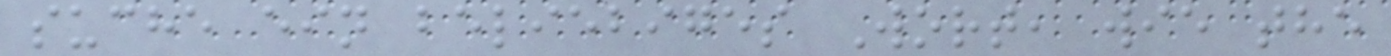suche ein beliebiges Wort, wie the
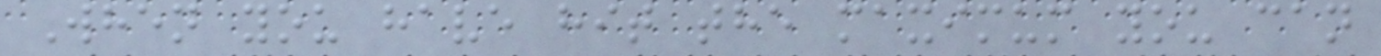When you have hit the maximum you can
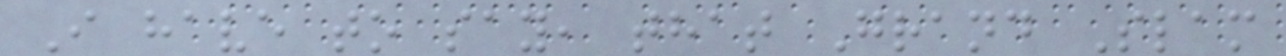I have to say, that Grand Slam
